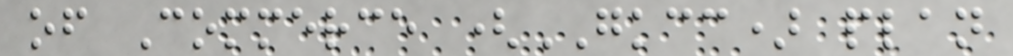of Commerce (GKCC) plan
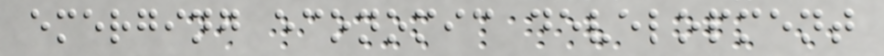emerging economic development
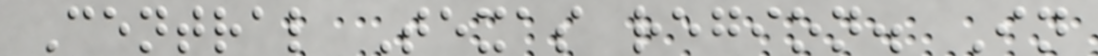Central Texas region. In
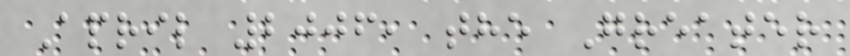April 2006, the Greater
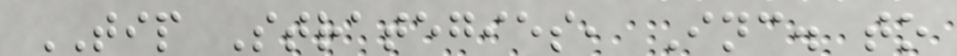TIP Strategies, Inc. to
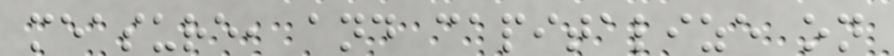measure, and capitalize on
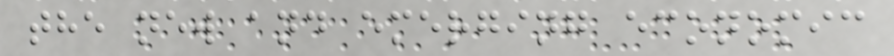the new and emerging economic
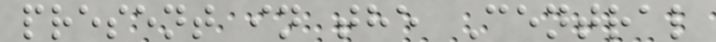present in the Central
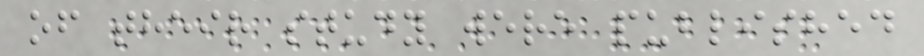of their study were published
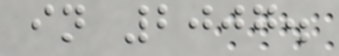in 2007.
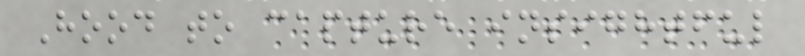Hood to capture insightful
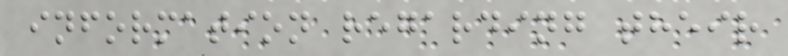information regarding their
